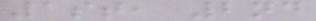1st, 2nd
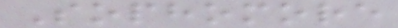Sophomore
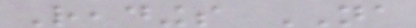Readings NA
